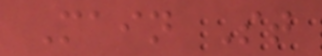Main St
